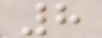8
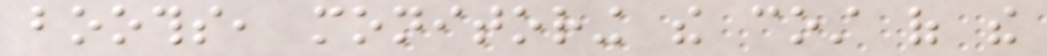booths, monitoring the cost of the
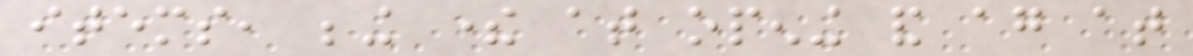items, being there at opening and again at
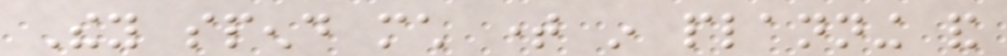They spend much time in planning and
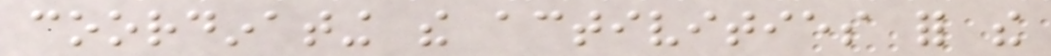coordinating the activities for the
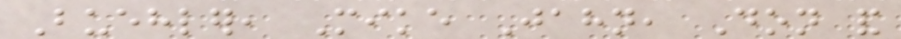Buehler, Mike Jahn, Don and
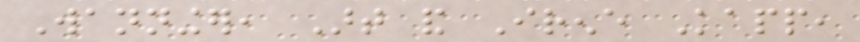Wanninger, Art and Irene Kapp,
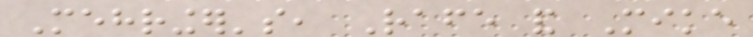Mehringer's, Rafe and Mike
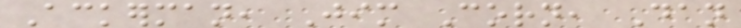Ackerman, Jim Corn, Dan
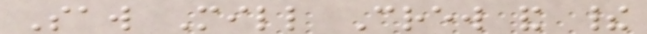Saw Mill Crew and their
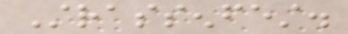Strassenfest.
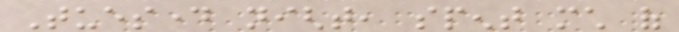Tuesday night, spent much of
